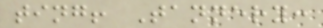ting! Tannery:
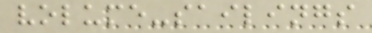volume-sailings
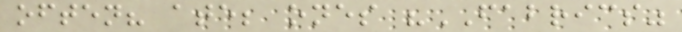often? ate; ones "FABRICS"
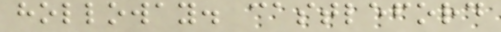holloway. castleford
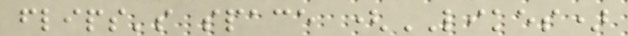flips's space (LIKES)
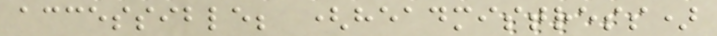accessible; (headmistress)
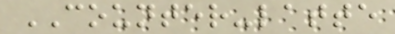COUNTER-latte
